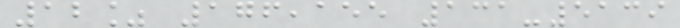12% 176,155 131-5139
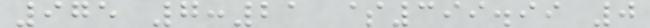975 7:21 $399.99 0
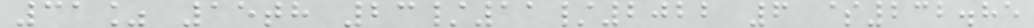31% 15th 23/11/2022 6 $232.85
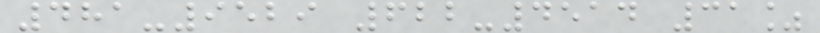481-9529 622-4514 31%
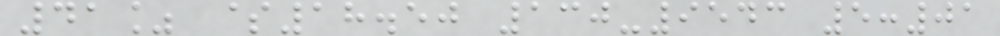41% $18.50 130-9543 5:01
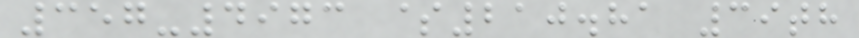357-4973 $210.81 39th
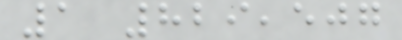1 829,507
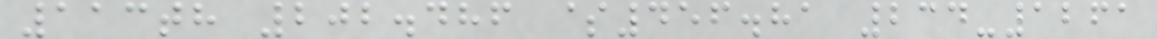113th 202.486 $456.81 234-1261
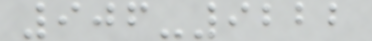906-9222
